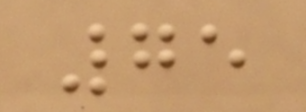75
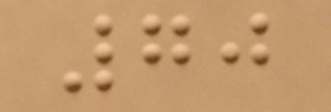70
